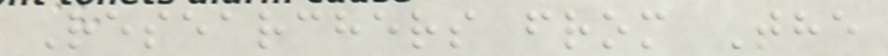Researchers from The
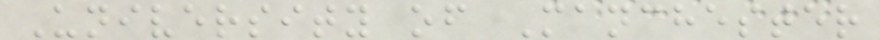University of Manchester
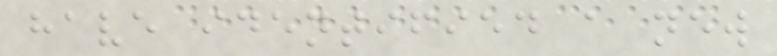have identified a new
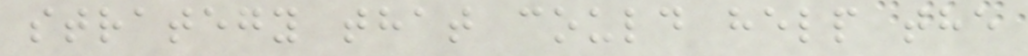strategy that could help the
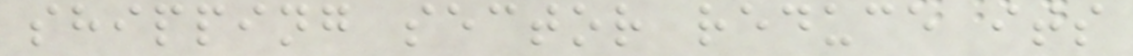shipping sector reduce its
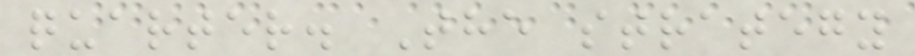quarter. The strategy
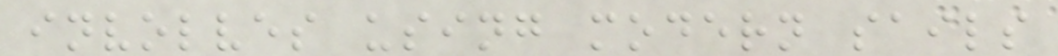involves using modern sails
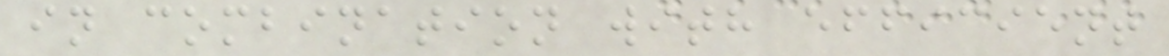in combination with efficient
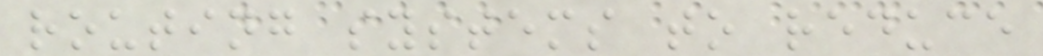routing systems to reduce
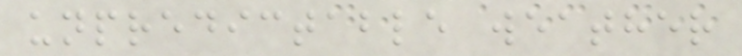unpredictable weather
